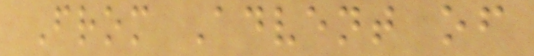From Advent of
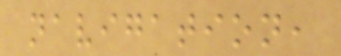navigation,
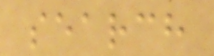search
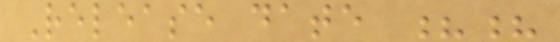Release date ??
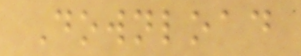Download
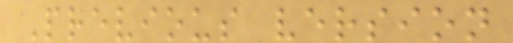Previous version
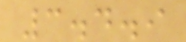3.4.9
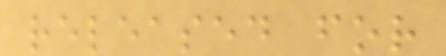released for
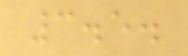3.5.
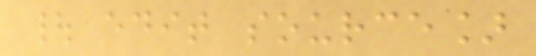| edit source]
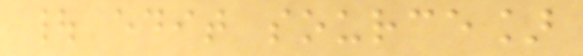| edit source]
